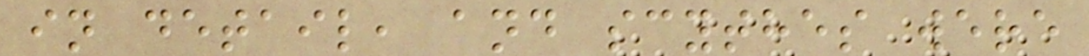in detail, and scythes were
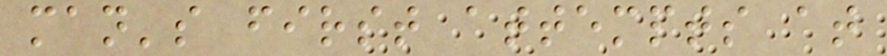man's first attempts at
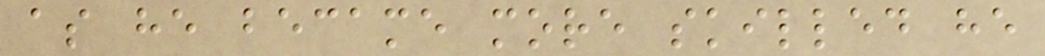as he became more skilled he
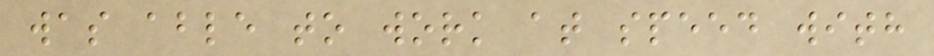was able to work at speed with
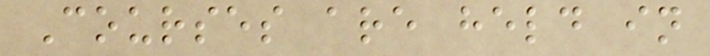Courses are held in
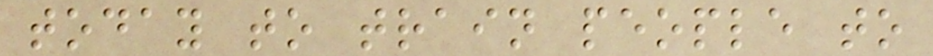today to train people to
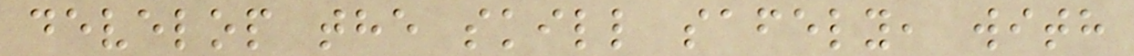develop the skill safely, with
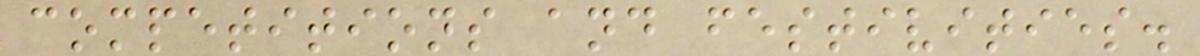competitions and festivities.
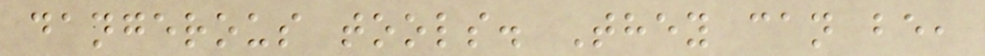dangerous tools. They can be,
